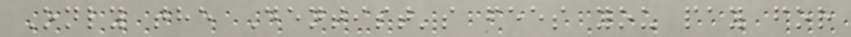Only the Dentist's fees you pay for
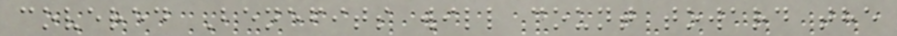covered Benefits will count toward the
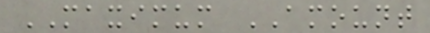MAXIMUM AMOUNT
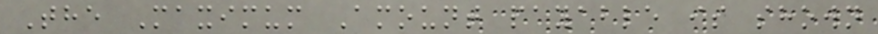The Maximum Amount payable is shown
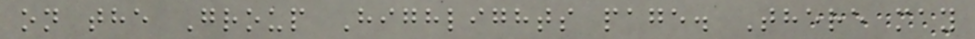on the Group Highlights page. There may
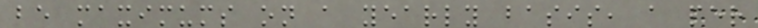be maximums on a yearly basis, a per
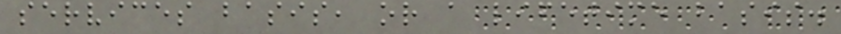services basis, or a lifetime basis.
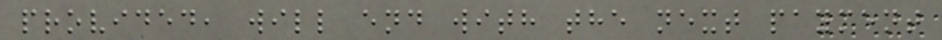provided, will end with the next payment
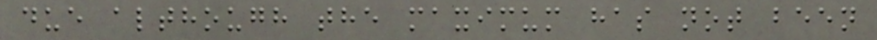due although the maximum has not been
